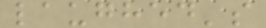laughed's
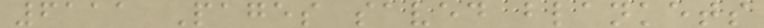6111 Pages saved blankets
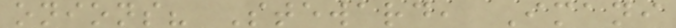onions? Steward, Imani
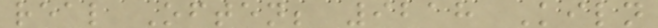real Often; 9218 Kiln
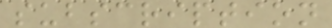subscription
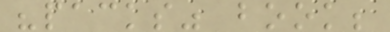"packs" book;
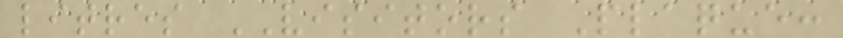litres VISITORS Plaque:
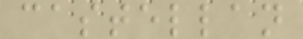castellan
